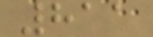811
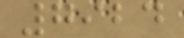7924
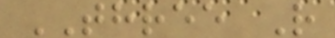THREE R
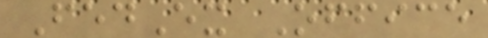FedEx Office
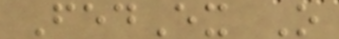FedEx O
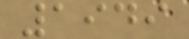1949
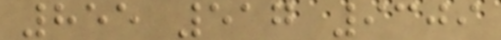855 517 9309
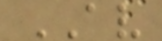AV
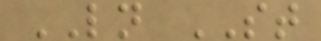LN ST
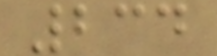234
